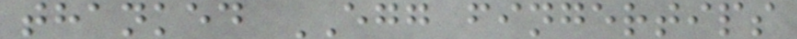thanked EGG fingertips
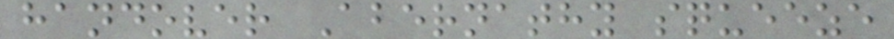handover Abernathy squeeze
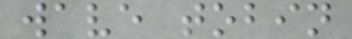wave tobin
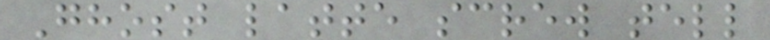Ghost latte screw tell
